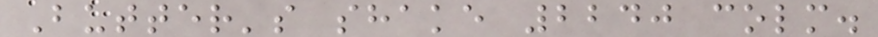Butter's shake 2240 colm.
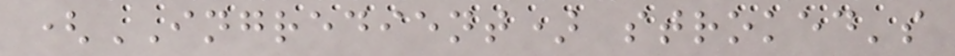(INGREDIENT) stroked's
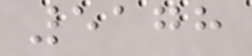5178
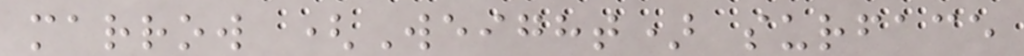marrow (Weight) surface
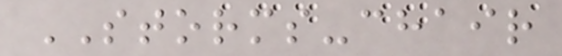STORMS-chair
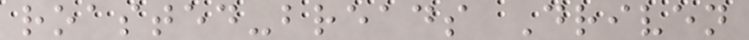roasted-breads Driven
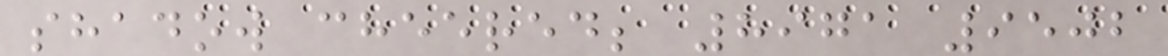shadow cheered; 8971 9502
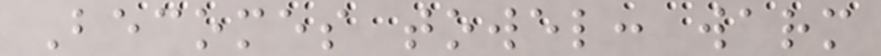Becomes towel: warm
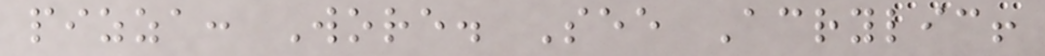pizza: Wore. See Acrylic!
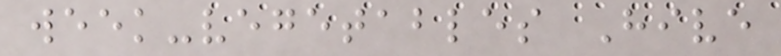week-vegetables Hive
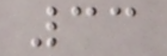33
